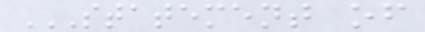STATEMENT OF
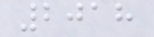2018
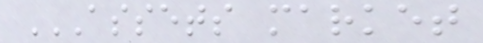ASSETS MARKET
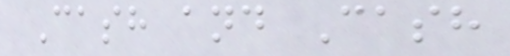Cash and Cash
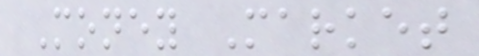Money Market
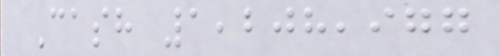Cash 1,208,977
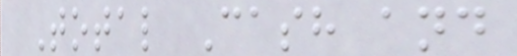Total Cash and
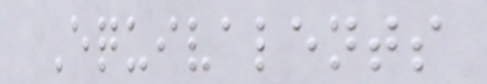Equivalents
